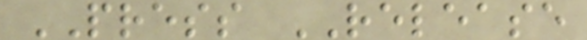PRESS RELEASE
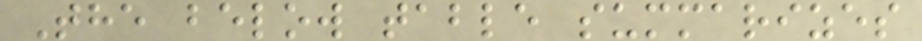The below table summarizes
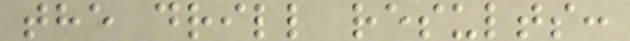the drill results:
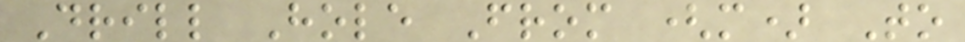Drill Hole From (m) To
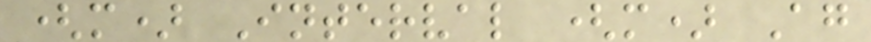(m) Interval (m) Ag
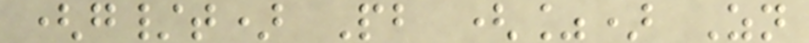(g/t) Pb (%) Zn
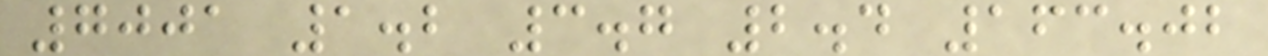7001 1.2 3.7 2.4 163.02
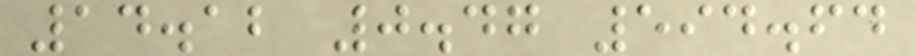14.12 0.47 594.64
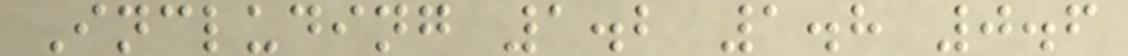Including 1.2 1.8 0.6
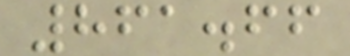861.66
